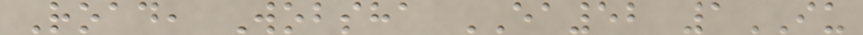Road, Wobsha EA52 1IU
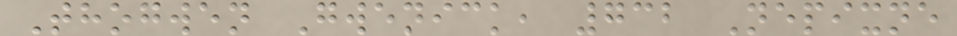Thogwen Gwenick, 732 Nepixne
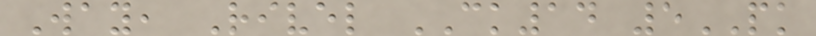Way, Rivel CK14 5PK
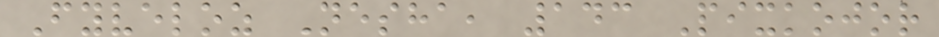Fyveloz Nesha, 143 Pixkojor
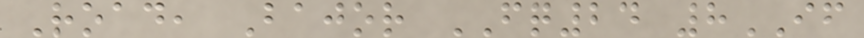Road, Bajor FQ24 8IF
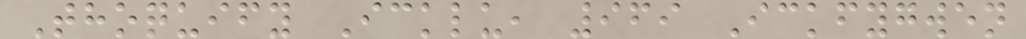Thoquify Icklu, 969 Ickfygwen
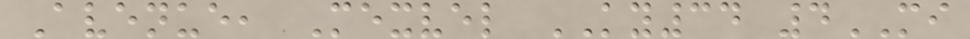Avenue, Mexvel KY34 4MI
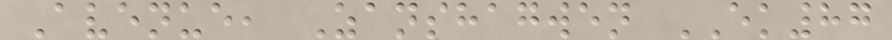Avenue, Zanshagwen EK87
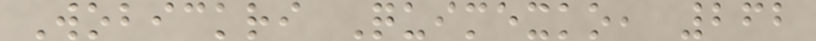Wobickri Quimexko, 262
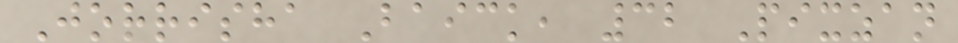Jorrisha Baick, 32 Pixzan
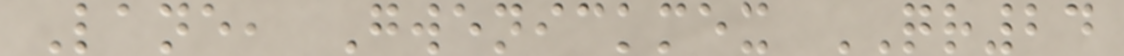Lane, Gwenickmex QR24
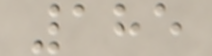185
